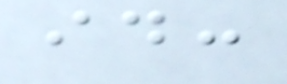id:
